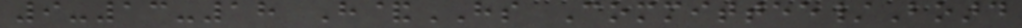9-13-18 H&HS Committee/Board
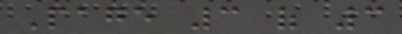Page 3 of 3
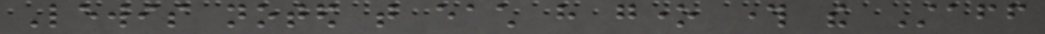Lewis noted that each have gone through the Staff
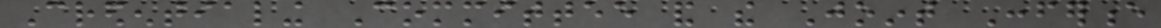Credentialing Committee and the Joint Conference
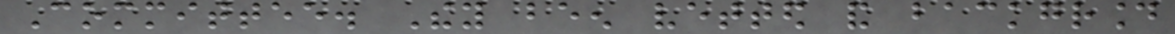Committee. They been vetted and background
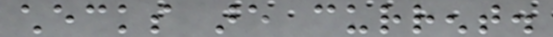checks are current.
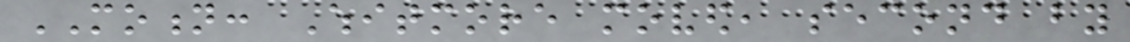MOTION: Whitmore moved, second by
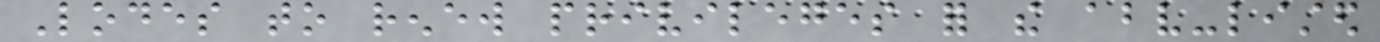Lodes to renew privileges for the above-listed
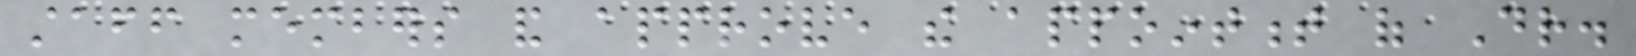staff members and approve the appointment of Dr.
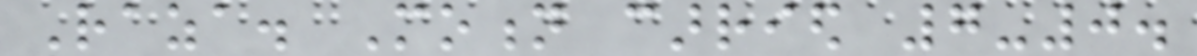Raza. Motion carried 7-0.
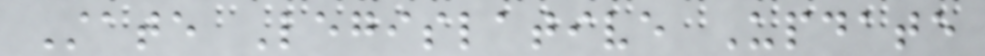State Legislative Update
